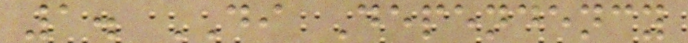1. DI Dependency
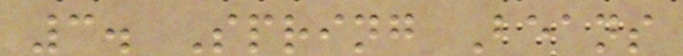3. Spring Beans
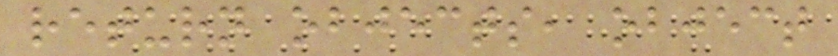return objects, object
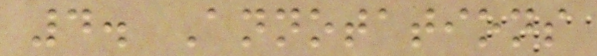4. Annotations
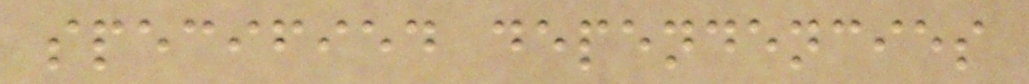specified dependencies
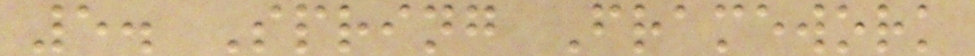5. Spring Framework
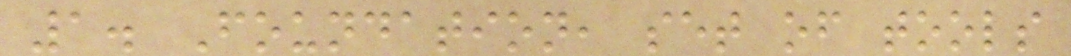1. Foundation, set of tools
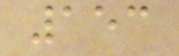153
